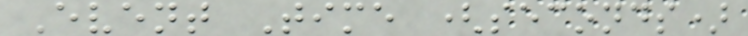Event Time (seconds)
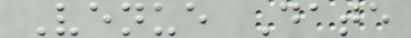Venue Date
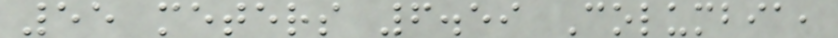55 meters 6.59 Columbia,
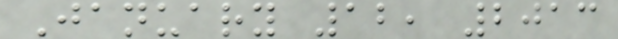January 12, 2013
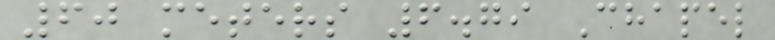60 meters 6.79 Chapel
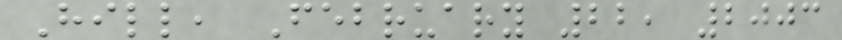Hill, February 22, 2003
